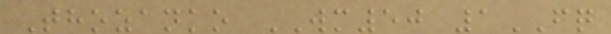Thozanko WM50 1FQ
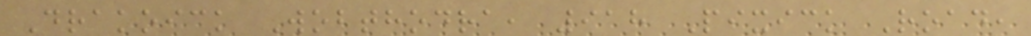Drakoick Wobthodra, 918 Pixick Road,
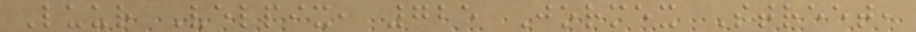Luur Velpix, 725 Jormex Street,
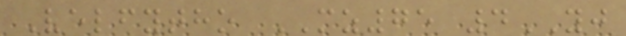Velfytho MZ75 4YJ
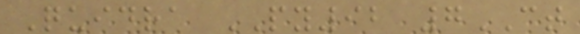Quidra PY92 7CT
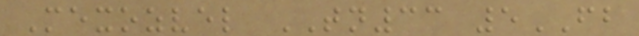Mexozvel TN33 5FB
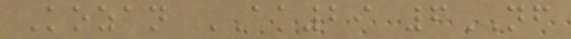Kozan AK29 6NF
